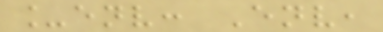_env: Env,
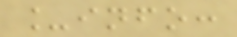_info:
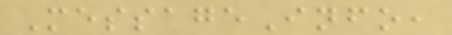MessageInfo,
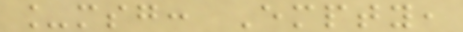_msg: Empty,
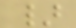}
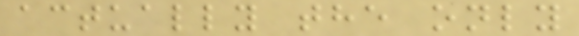actually the only
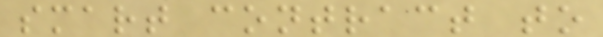smart contract to
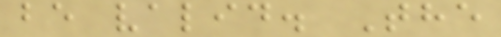be valid. The
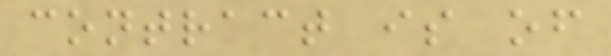contract is of
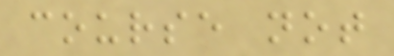course not
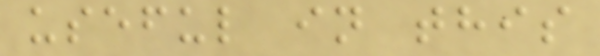useful in this
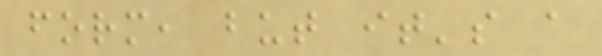form, but it's a
